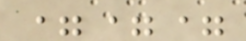===
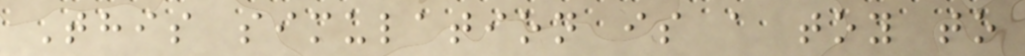This simulation is a toy to
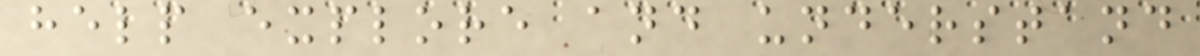help explore and understand
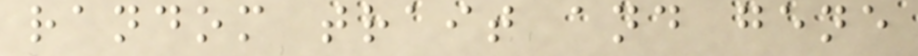random trait and gene
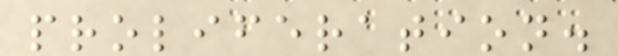proliferation.
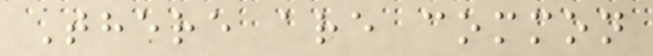There are common
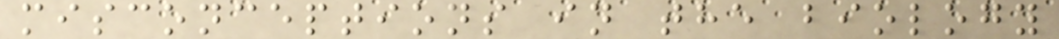misconceptions in the biology
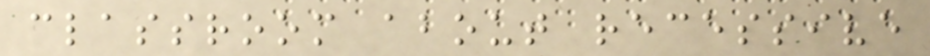classroom about recessive
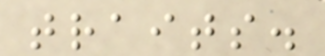traits.
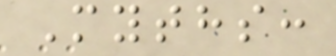Myths:
